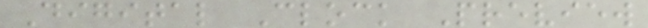Digital Clock Preview
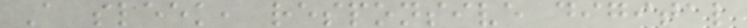A sleek, responsive digital
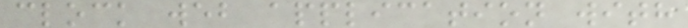clock web application with
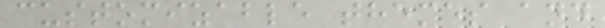customizable themes and
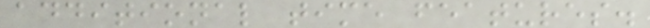additional time features.
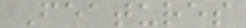Features
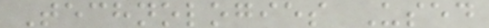Technologies Used
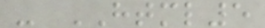- HTML5
